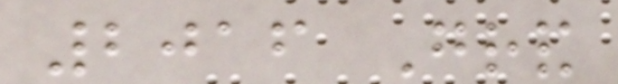2016 Grand
